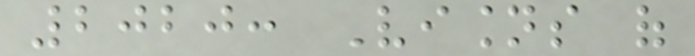2020: Visions of
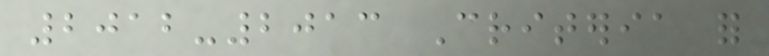2012-2013 Criteria for
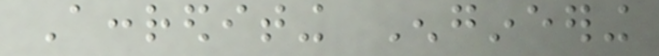Accrediting Engineering
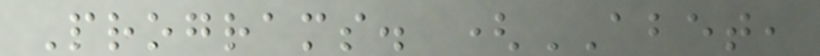Programs. (ABET,
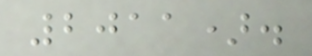2011).
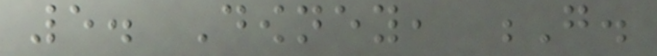5. Downey, G.
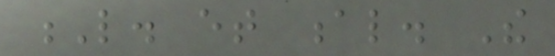L. et al. The
